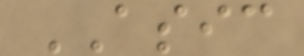ASIC
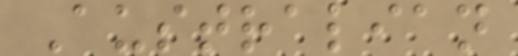Australian
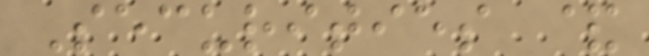Securities &
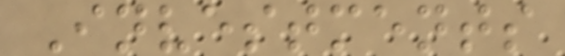Investments
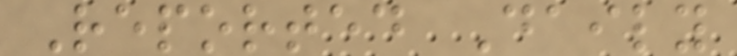Reported Daily
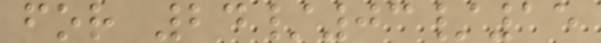for 24/03/15
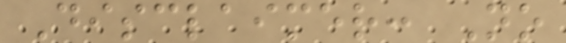Disclaimer: No
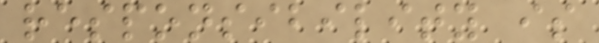responsibility is
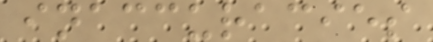inaccuracies
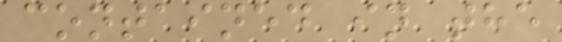contained in the
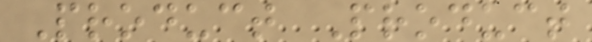Product Product
